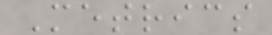Metrics
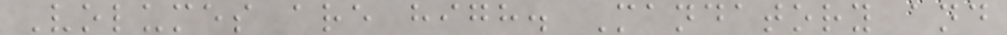Volumes are high. Mandatory and
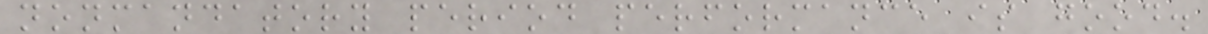nonmandatory period performance is good.
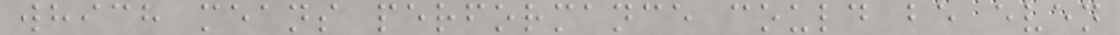which means performance could be even
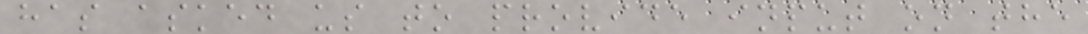has asked us to provide input on the
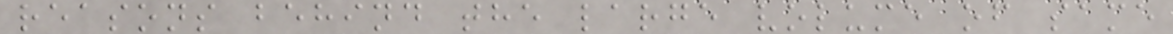reasons behind the large volume of same
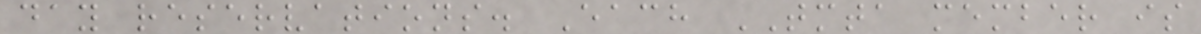day reservations. Each TMTA member is
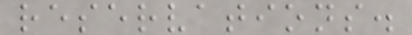reservations.
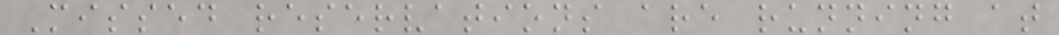Missed reservations are running at
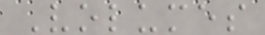Volumes
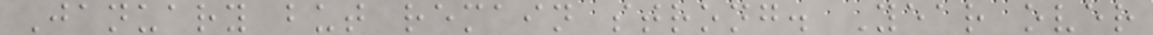January but remain strong. Year over
